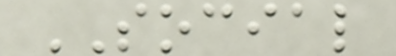SOCIAL
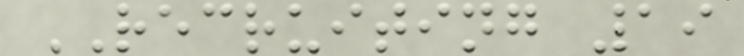RECRUITING 19
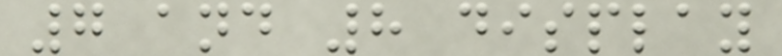7 and 8 display
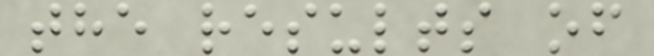the results of
